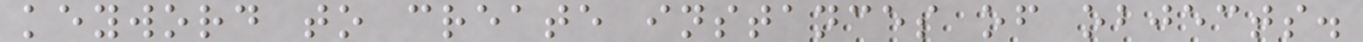keyword to create instances of objects.
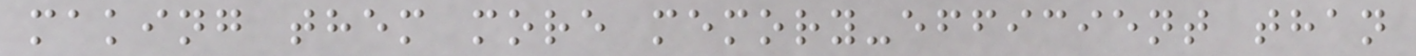making them more memory-efficient than
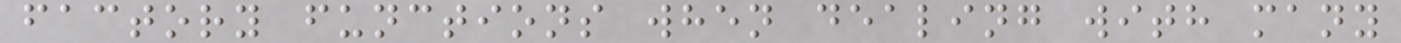factory functions when dealing with many
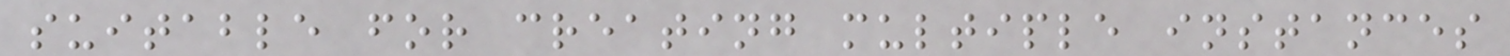suitable for creating multiple instances
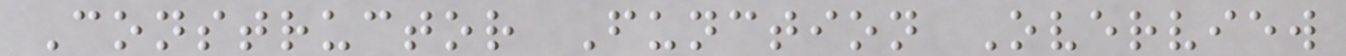Constructor Function Overview
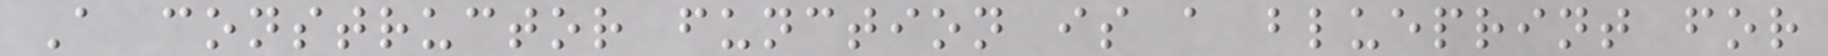A constructor function is a blueprint for
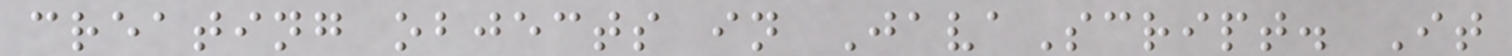creating objects in JavaScript. It
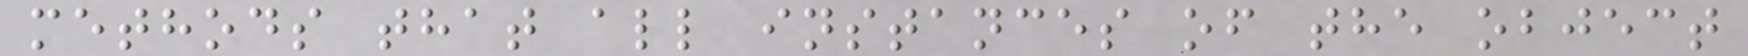methods that all instances of the object
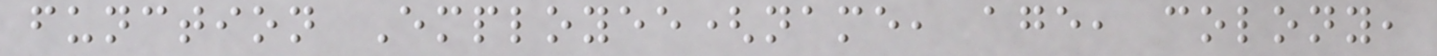function Employee(name, age, colony,
